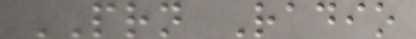PRN Radio
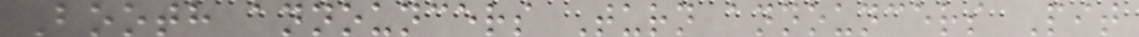Booth announcers Turn announcers Pit
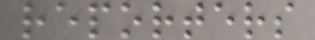reporters
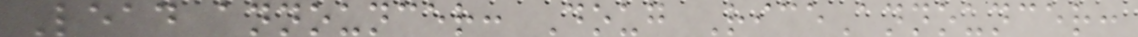Lead announcer: Doug RiceAnnouncer:
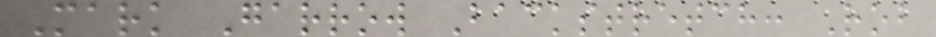Mark Garrow Backstretch: Rob
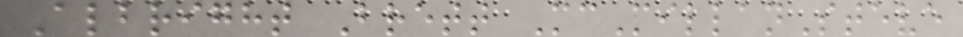Albright Brett McMillanSteve
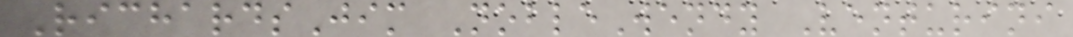RichardsJim NobleWendy Venturini
